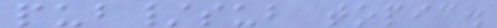pub/sub topic.
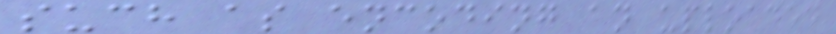such as encoding an uploaded
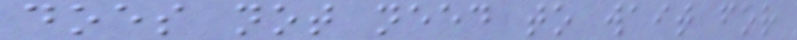does not need to wait for
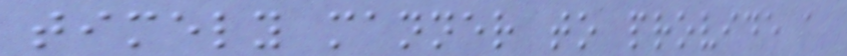timely manner to provide a
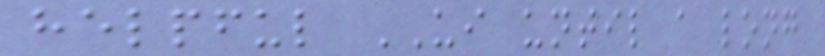helpful UI until a long
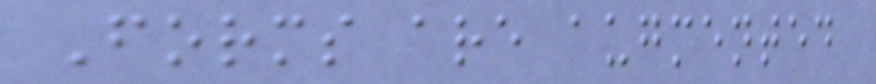Forms are augmented
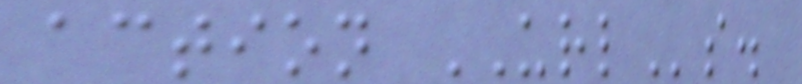action URLs.
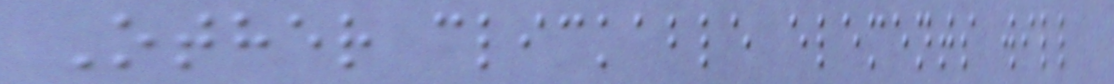Other clickable elements will
